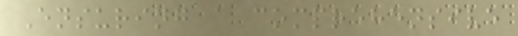Ensuring a comprehensive
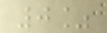0%
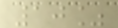10%
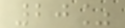20%
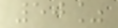50%
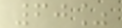60%
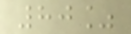80%
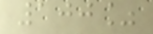100%
